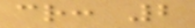cr: 2
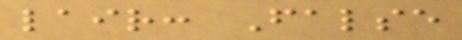lair: False
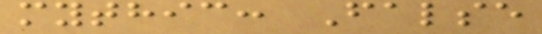mythic: False
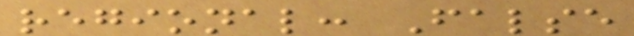regional: False
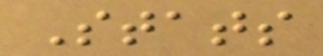Stats
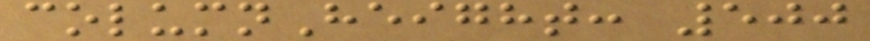columnHeight: 500
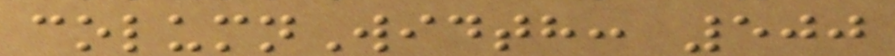columnWidth: 500
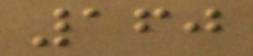160
